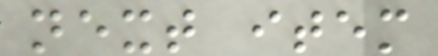next item
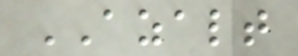AZALT
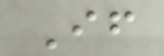If
